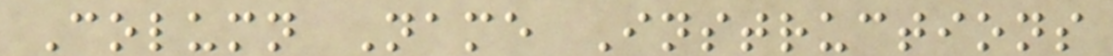Column Name Instructions
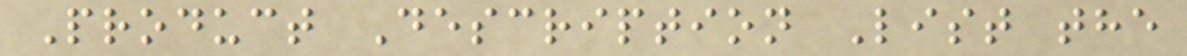Product Description List the
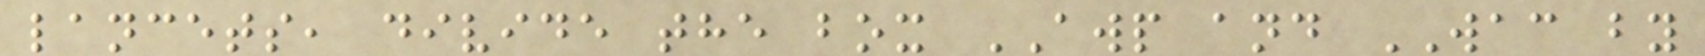lancets, divide the box AWP and WAC by
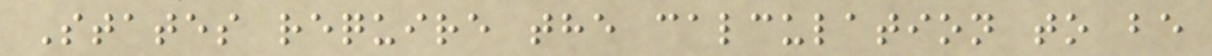States require the calculation to be
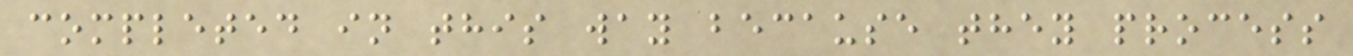completed in this way because they process
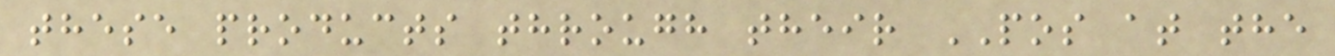these products through their POS at the
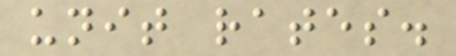unit rates.
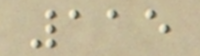115
